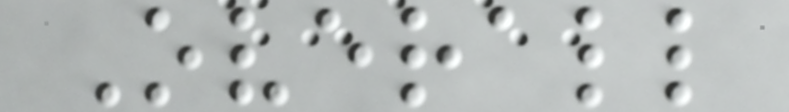Overall
